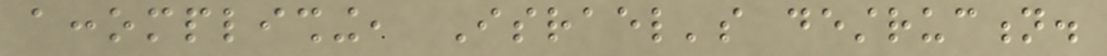accomplishing, Israel's destruction.
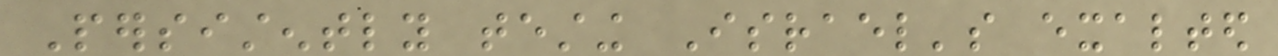Persistently testing Israel's exalted
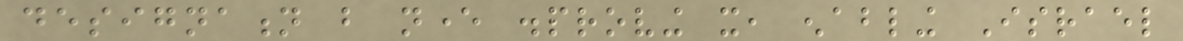designation but never disproving it, enabling Israel
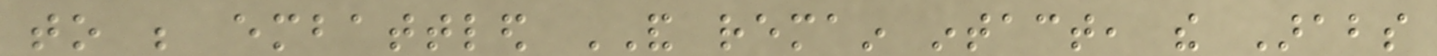to be embattled AND remain intact, the Arabs
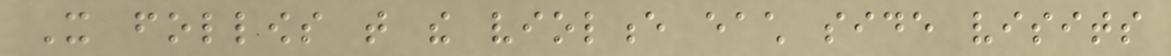It follows that the violence each side visits
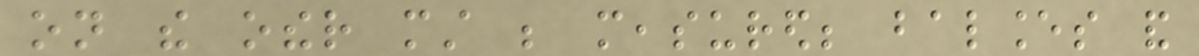on the other must be measured; balances and
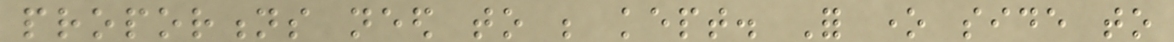proportions need to be kept. For one side to
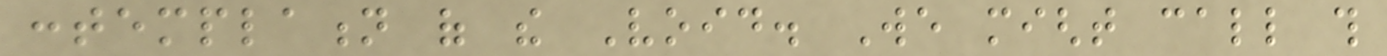contemplation of the Void. We might call this
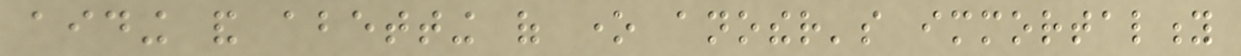aiding and abetting of one another's immortality
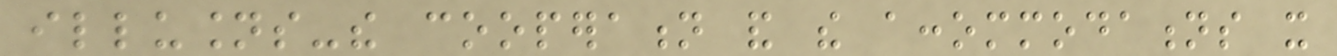illusions-the cooperation and the accommodations it
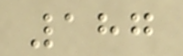187
